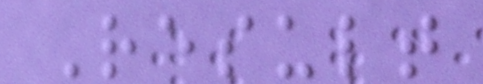Result
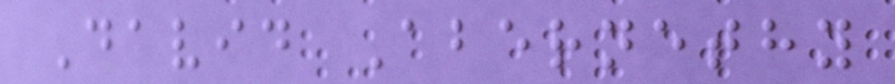David Abernethy
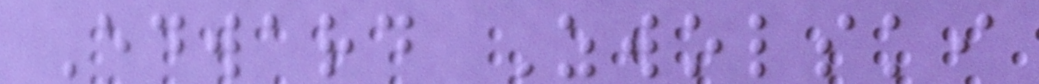Edward Zwolski
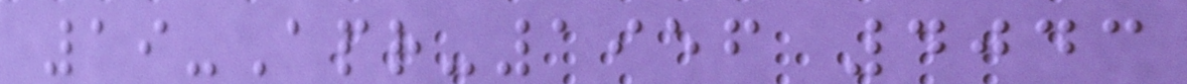19-Apr-1956 4043
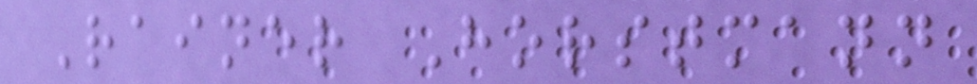Rainer Horstmann
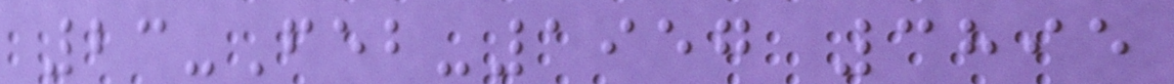23-Feb-1957 3895
